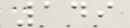149
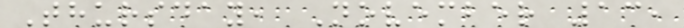Thursday, November 13,
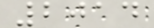2014
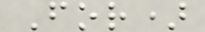For)
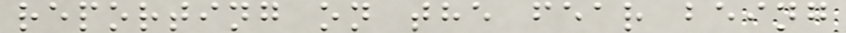reporting on the fear being
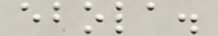ebola.
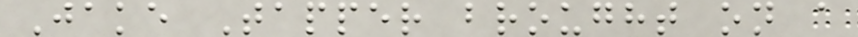Jake Tapper brought on a
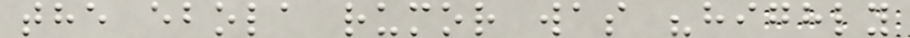the ebola rumor was "highly
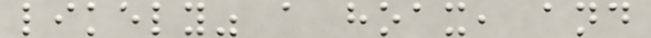likely" a hoax, and
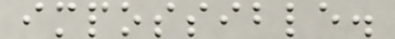impossible.
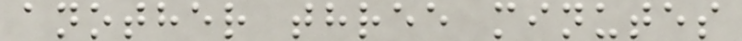another three minutes
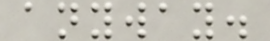anyway.
